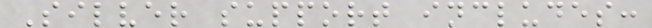Silver support includes:
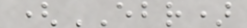(EBR)
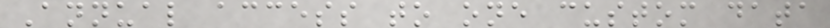Annual access to one custom data
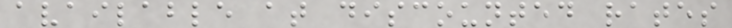available at discounted rates
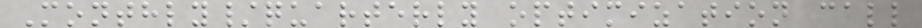Monthly/quarterly optimization call
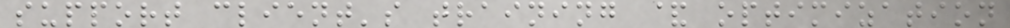support client's training & optimization
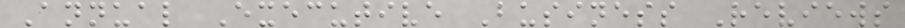Annual Executive Business Reviews
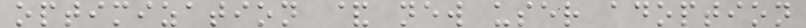optimization & new user adoption
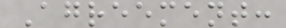Agreement:
